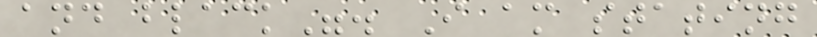and black". I am stating
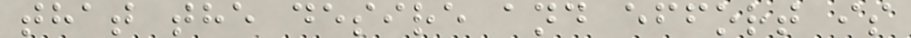that the desire and effort is
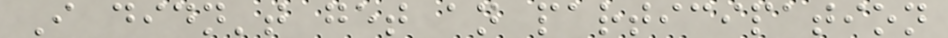I didn't get an participation
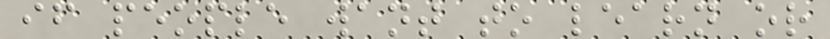if people want to learn or
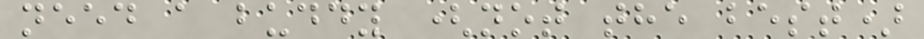need a buddy (not the best)
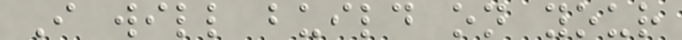I will build on your
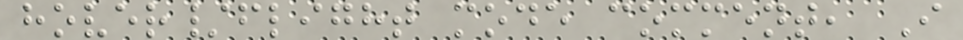hover/flight mode comment, I
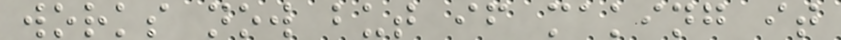works now but if making it
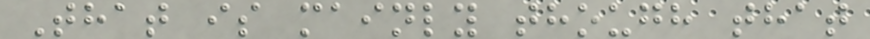That is mainly though that
